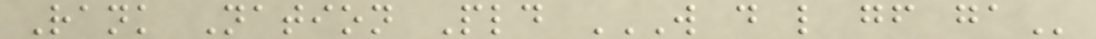Rank Nation Pld W D L GF GA
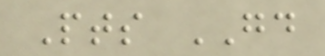Pts GD
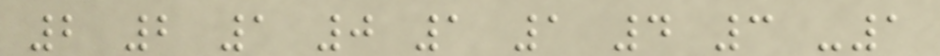2 2 1 0 1 1 4 3 -1
